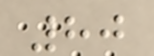80
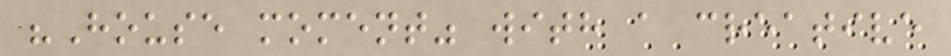"House moment" with a creative
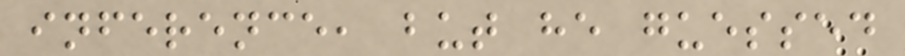inference, but he guessed
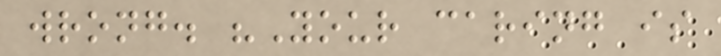wrong. "Your caring is
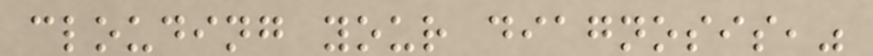clouding your diagnosis,"
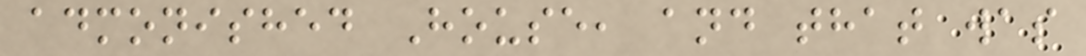admonished House, and that was
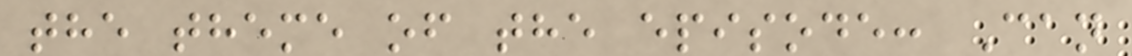the theme of the episode: Can
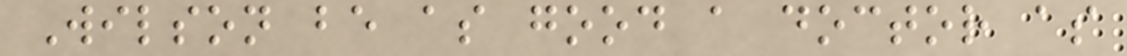Wilson be as good a doctor as
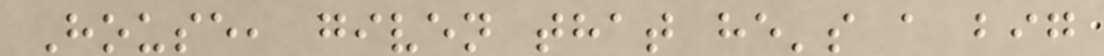House, given that he's a big
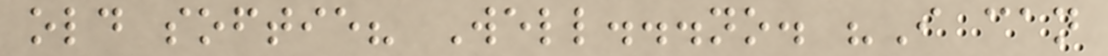old softie? Well...no. "I can
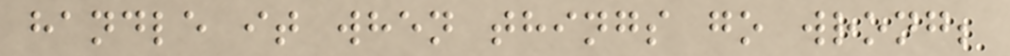handle it when things go wrong;
